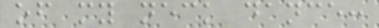of my neck dance:
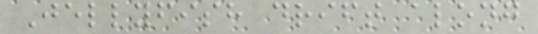Jellyfish drift along
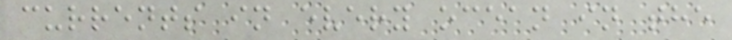currents in every ocean in the
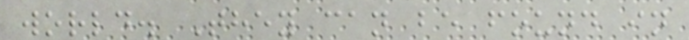world. They can be found in
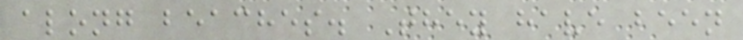along beaches. They have been
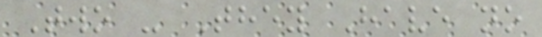Two - They Have no
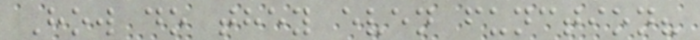How do they even function?
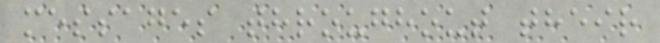messages throughout their
